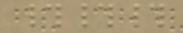###
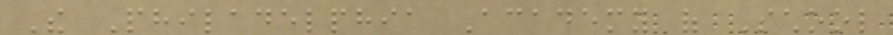The Philadelphia Academy of School
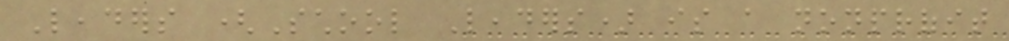Leaders (School Leaders) is a nonprofit
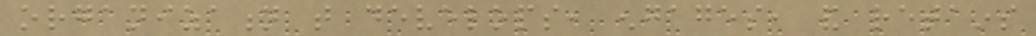organization that develops, engages, and retains
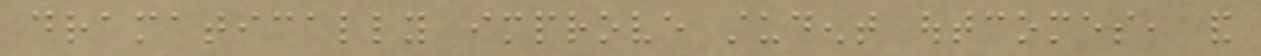dramatically improve student outcomes, and
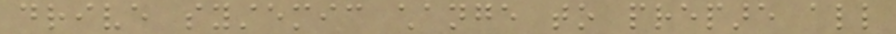drive systemic change to prepare all
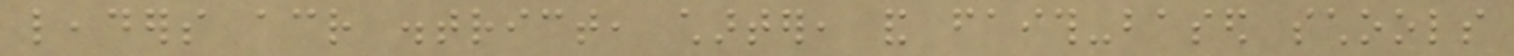leaders across district, charter, and faith-based schools
